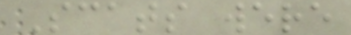Scats were
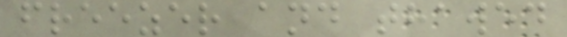freezer and thawed
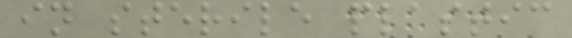in sterile plastic
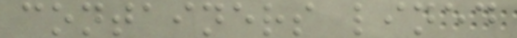containers lined
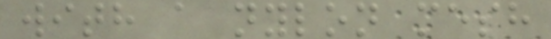with a nylon mesh
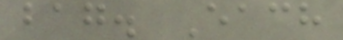bag. Each
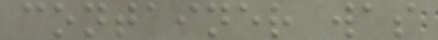container was
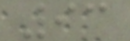93
